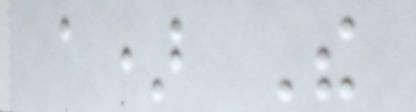a) The
